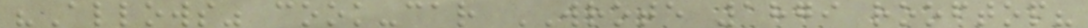"Allows" cook-car WROTE 1879 rooftop?
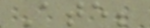Ate;
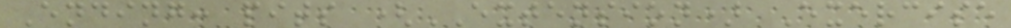Ending: pits (EXTENSION) Exercise
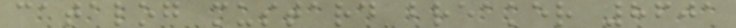catalog mustard breaker 8601
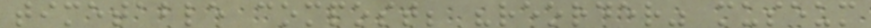timetable compost; "reorder" museum
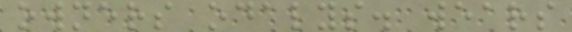owners odalys. wears
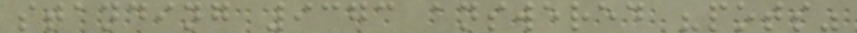standing 9373 answered "pots"
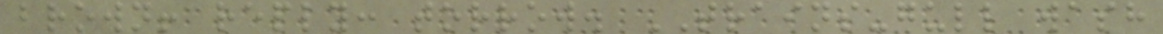brown! reply: torrow. TRAINS-gull wash
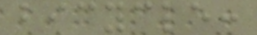bicycle:
